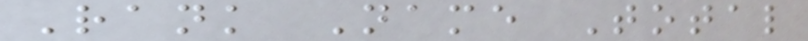Rank Name Total
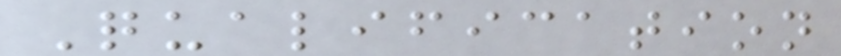Qualification
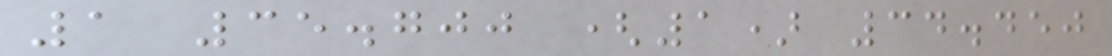1 35.700 (1) 34.450
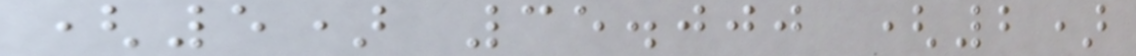(5) 35.000 (2)
